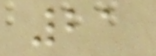21
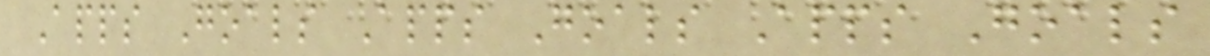Apps Goals Apps Goals Apps Goals
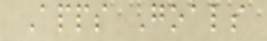Apps Goals
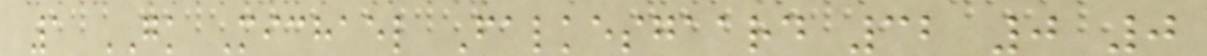1 GK Michael Falkesgaard 32 0 0
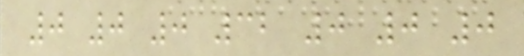0 0 0 32 0 0 0
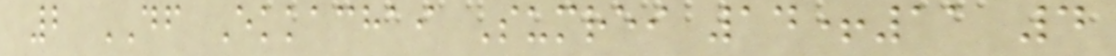2 DF Ekkachai Sumrei 14+11 4
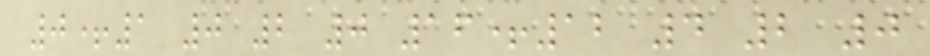0+1 0 2 0 16+12 4 2 0
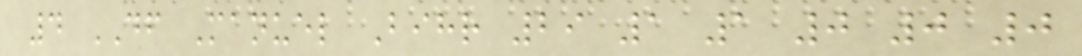4 DF Manuel Bihr 29 1 1 0 0 0
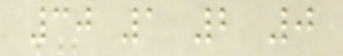30 1 2 0
